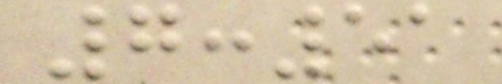7:51
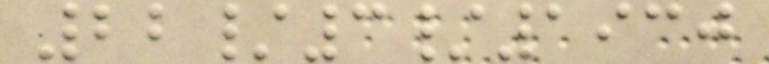22/3/1930
